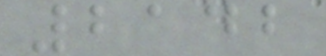2142
